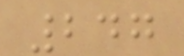247
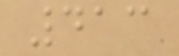413
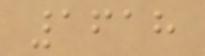1618
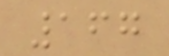167
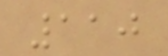110
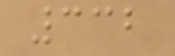332
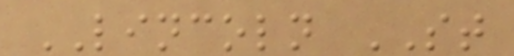LINCOLN ST
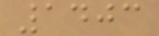1403
